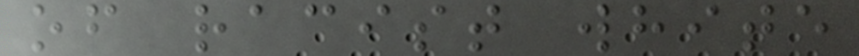of racist white
